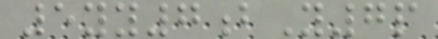5yy7bY7p
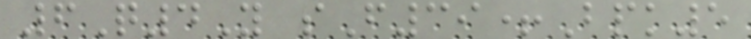6Q4Y sF39+Bpk5
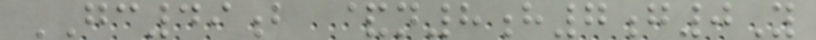GC49b &n8h7g0Y
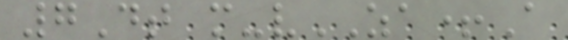7Dt m-vZA+A
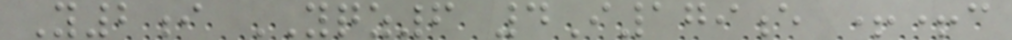Y2i YQZ6 4I179e ++c
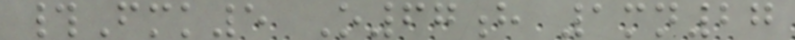#Fmk5 O67h 1mn27
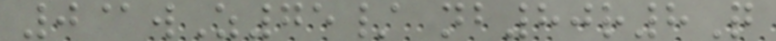0@wZ75/ nb80r8Q
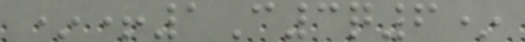*+1C3q6*
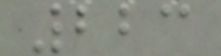223
